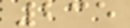235
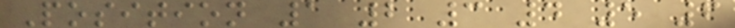Position 1 2 3 4 5 6
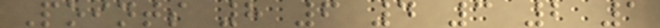Points 8 6 4 3 2 1
